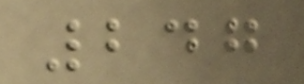247
